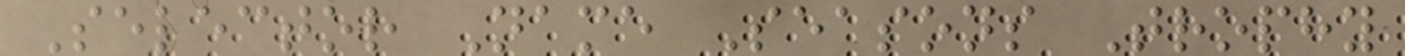Selector Name Seasons Trophy
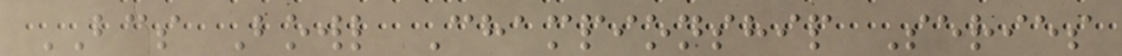BCS Bowl Championship Series
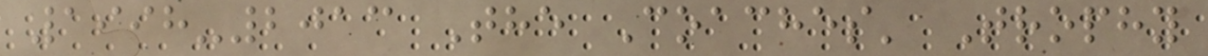1998-2013 The Coaches' Trophy
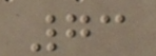73
